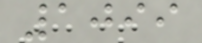1099
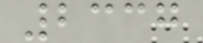2337
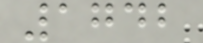1742
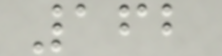162
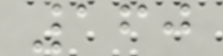160
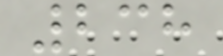238
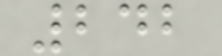242
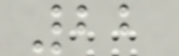22
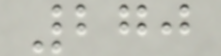270
